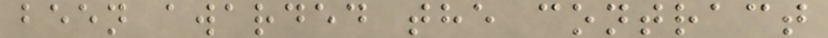been awarded the contract
